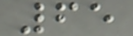65
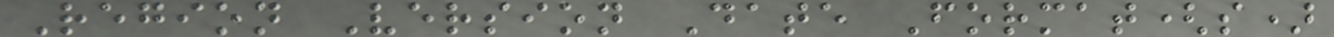Region Version Date Format(s)
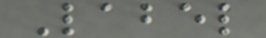Label
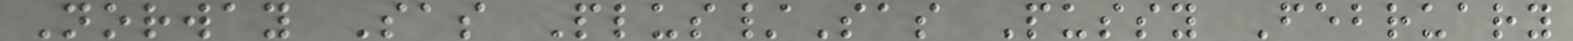Norway Sas Plus/Sas Pussy February
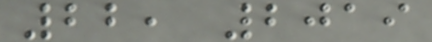22, 2019
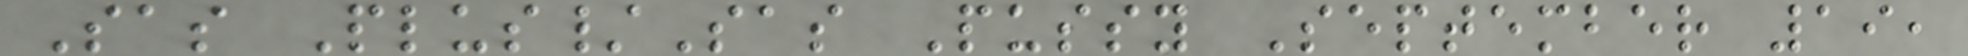Sas Plus/Sas Pussy September 19,
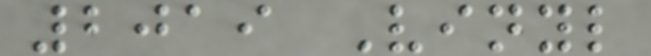2019 Vinyl
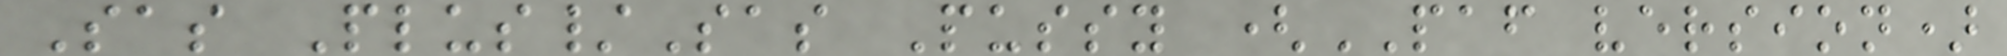Sas Plus/Sas Pussy (PAF version)
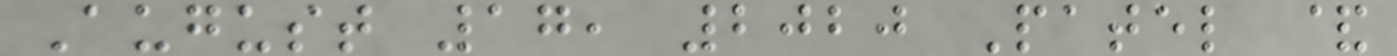August 17, 2020 Patel &
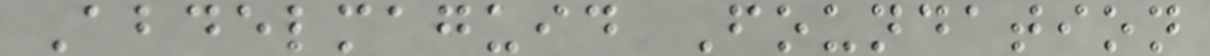Abdelmaguid Foundation
